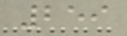259
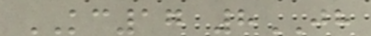KC17 8JH
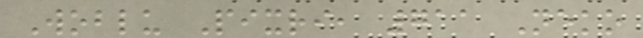Woblu Pixri, 711 Neko
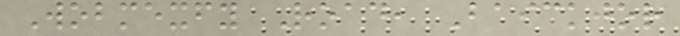Wobmexfy Road, Baickjor
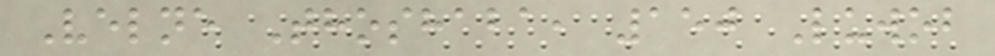Velne Thoshaba, 150 Luwob
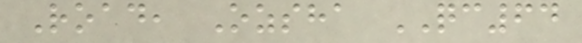Road, Ozsha QC64
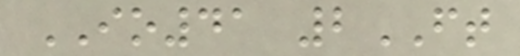IO41 2FT
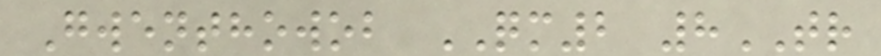Gwenthowob QM2 8TR
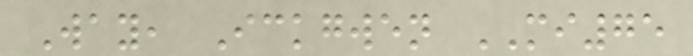Way, Ickgwen MI75
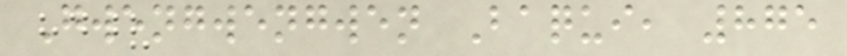Gwengwengwen Baqui, 875
